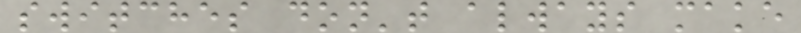switches don't always make
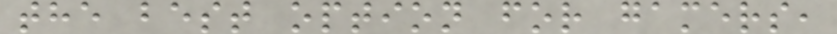the best option for gamers,
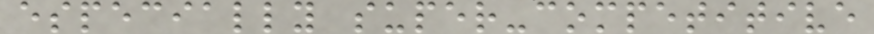especially super-competitive
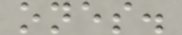ones.
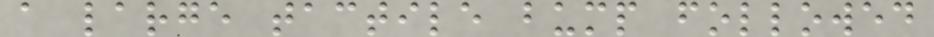a large tactile bump followed
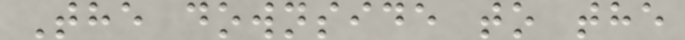The downside to the
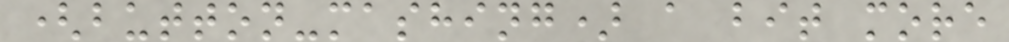(button-mashing) a bit more
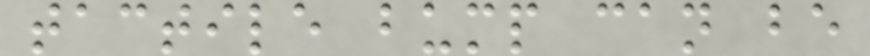tactile bump can be
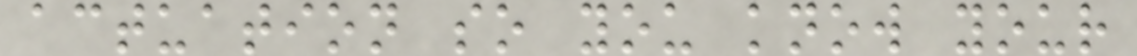actuation so you know your
